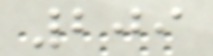209
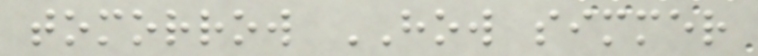tomorrow HOW simmer
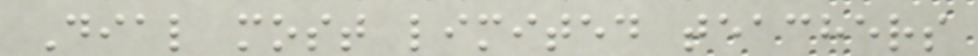Dial most limited teachers
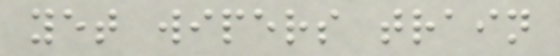yet wipers train
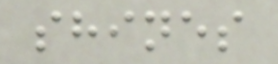shines
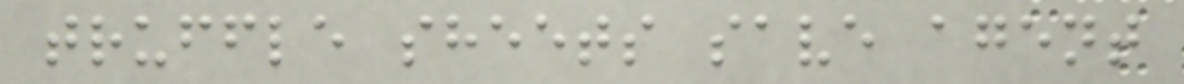truffle sheets save agent
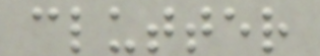clutter
